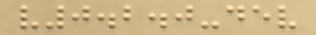v0.2.0-dev
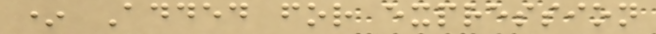* Added for expression
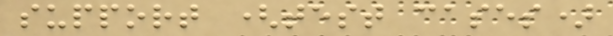support (test cases)
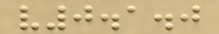v0.1.0
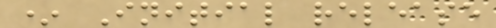* Initial release
